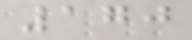170
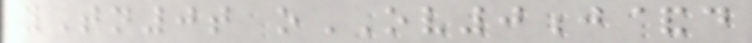yTn0t oOV0j&d
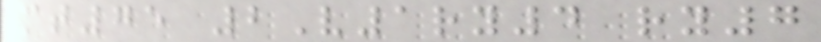mt75 2V1ry4 ry7
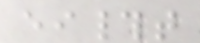ei#t
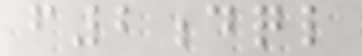f2dql
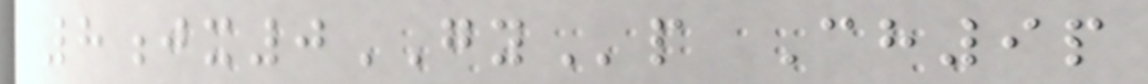8jx0GYp Ch9p
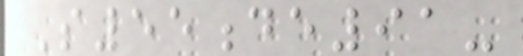S55de91-
